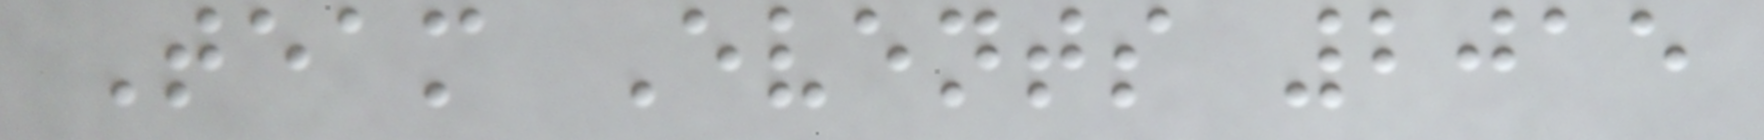Team Events 2015
